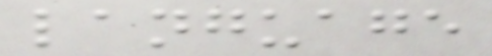language
